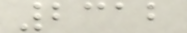2312
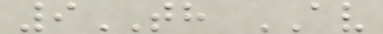9TH AV
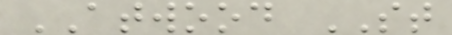ATWOOD ST
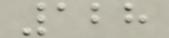128
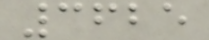3625
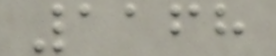1168
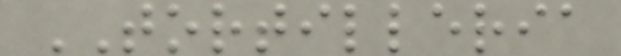TORTILLERIA
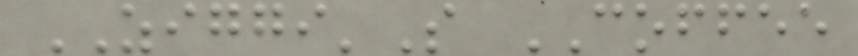ZIGGI'S COFFEE
